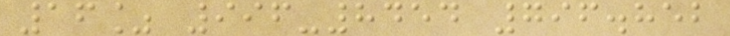16% 996-8454 796.852
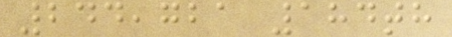244,721 184th
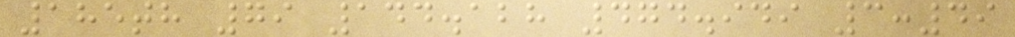185th 79 144.128 474.949 3:49
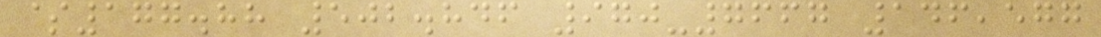$177.88 502.846 970-7667 146,577
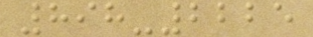898-2225
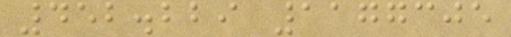452.229 1177305
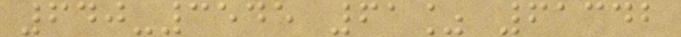640-3545 61% 61342
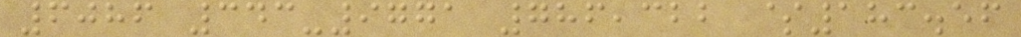6086 343-9771 786,322 $183.56
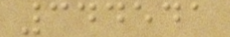344541
